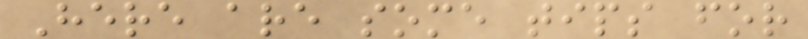Here are some tips for
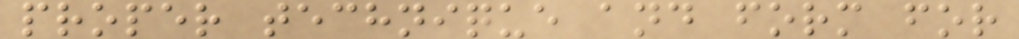proper technique and form for
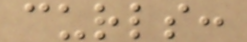curls:
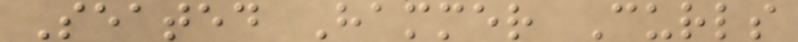Seated Hammer Curls
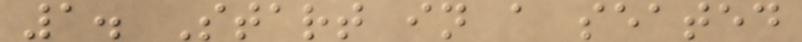1. Start in a seated
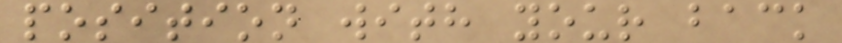position with your back
